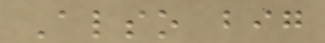Also big
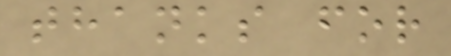thanks for
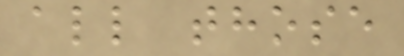all those
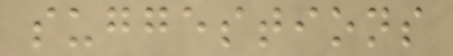suggestions
